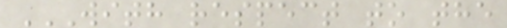WITH RESPECT TO THE
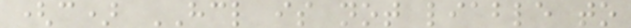(c) HCL is not liable to
